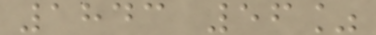1843 56%
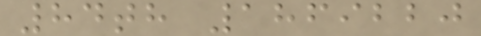84th 1869220
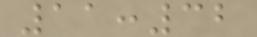11:32
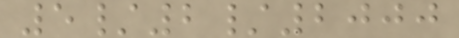5/2/2000
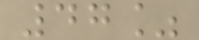47%
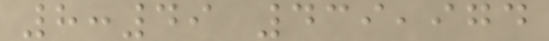8:49 439,974
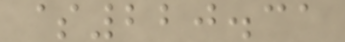$220.31
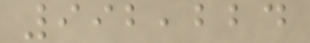992,224
